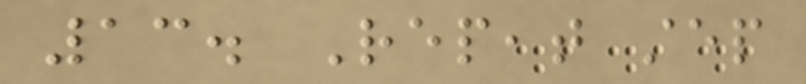13. Repeat step
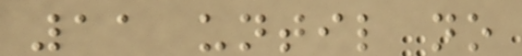11 until no
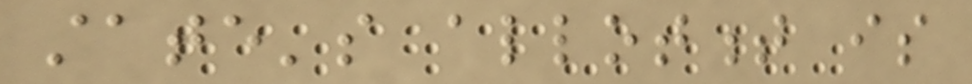state's allotment is
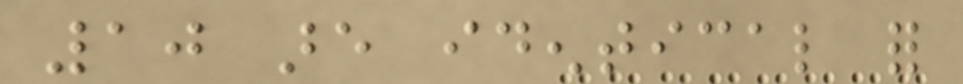10 are identical for
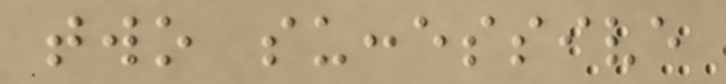two successive
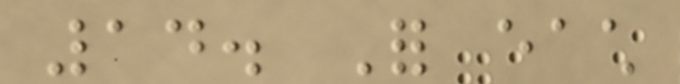14. For each
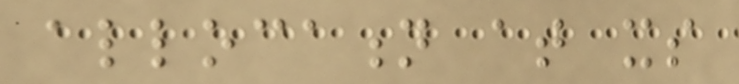allocation at its
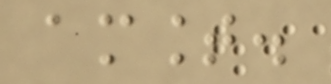amount.
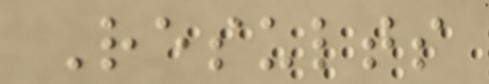Results
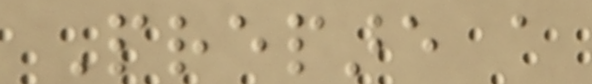Prepare a
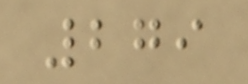279
